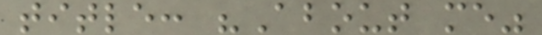title: "About me"
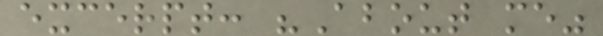excerpt: "About me"
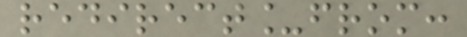redirect_from:
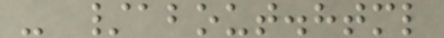- /about.html
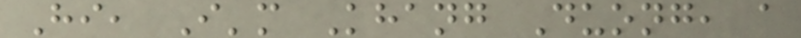Hi, I'm Khang Duong, a
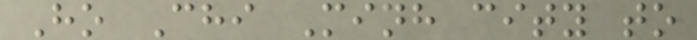Ho Chi Minh city to
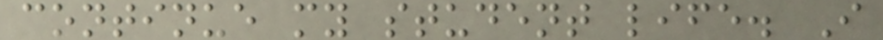continue my student life. I
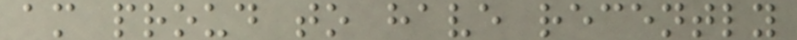am proud to have recently
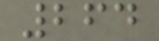264
